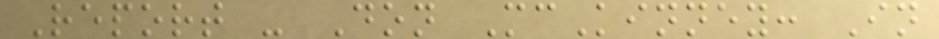Report - Don McKinney: In
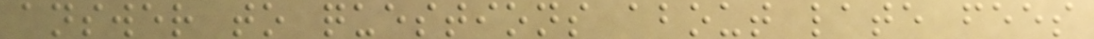answer to questions about late fees
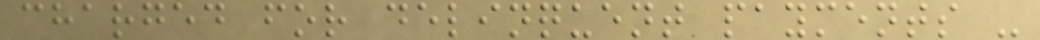charged for delinquent payments -
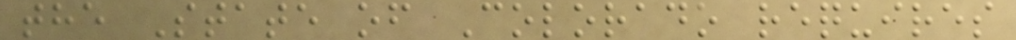the State of Colorado requires
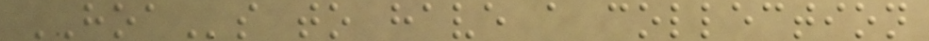HOAs to have a collection
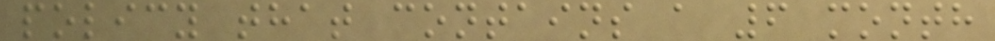policy that contains a 6 month
